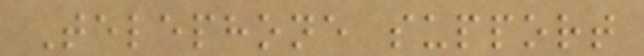Telephone support
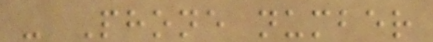- Phone number
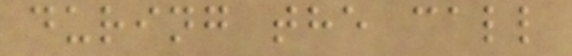during the call
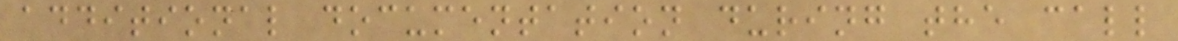additional documentation during the call
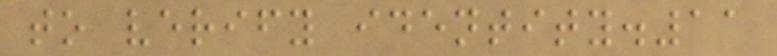to verify identity.11
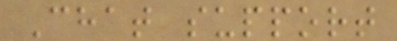Chat support
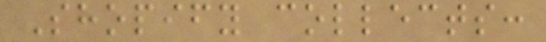Shopify collects:
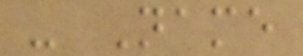- Name
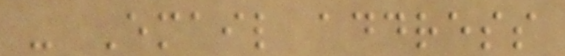- Email address
